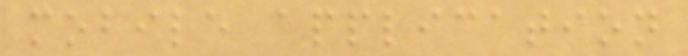mobile application
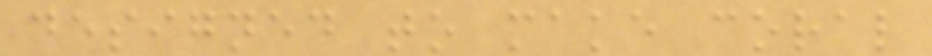designed to make coral
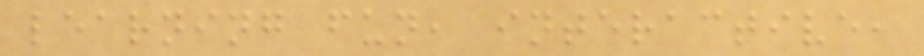learning fun, interactive,
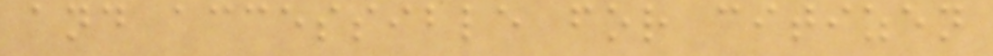and accessible for citizen
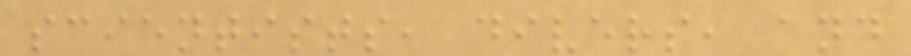scientists, divers, and
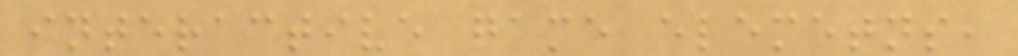interactive game elemetns,
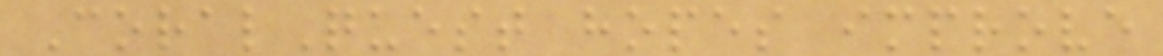CoralQuest hopes improve
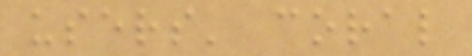users' coral
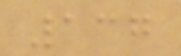137
